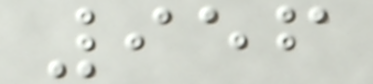956
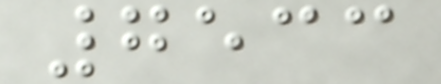7533
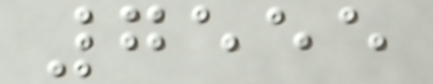7555
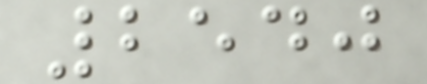2540
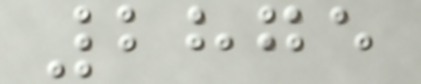2875
